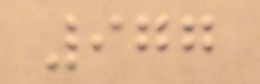977
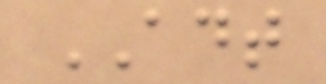ADT
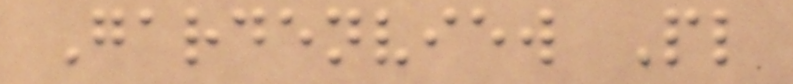Gardenview Pl
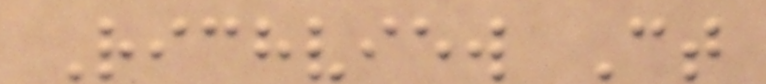Richview Ct
